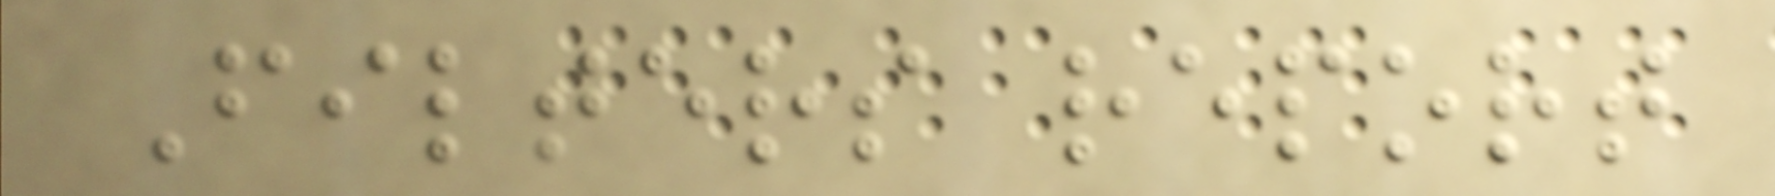Filters report
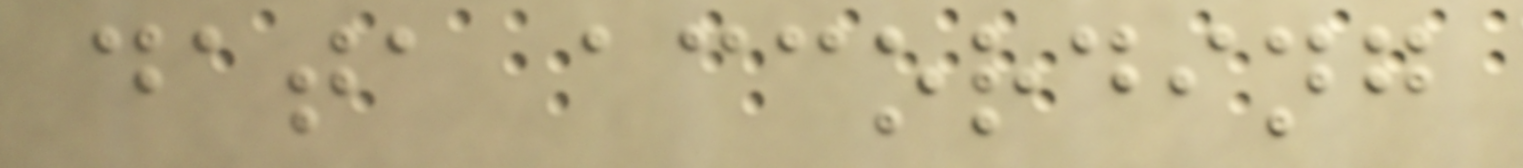data according
